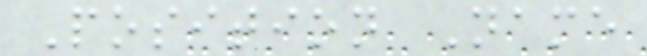Position Name
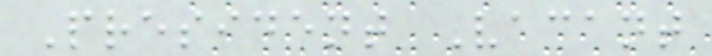President Vacant
